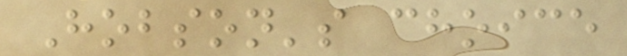Hobson's choice
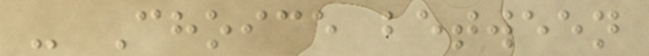- Choice between
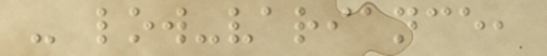- low-variance,
